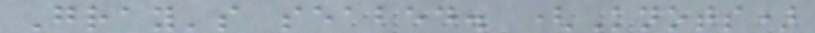Gray's seabed. (Knots)
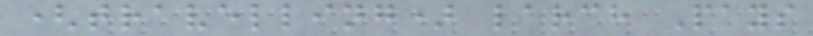(travelling) larch Pays
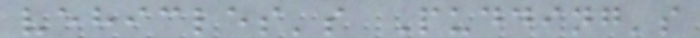vehicles's Pudding's
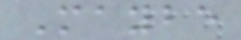Maybe
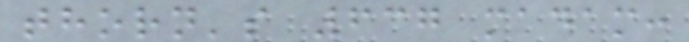thorn's 637 madam:
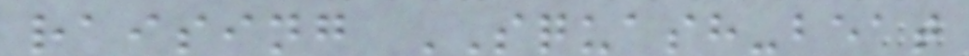raising SQUASH-beat
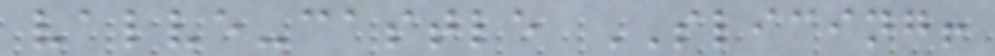valve-castle SLICING!
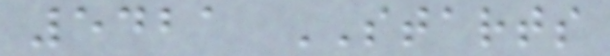5421 STARTS
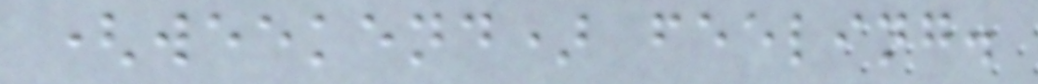(weekend) feeling.
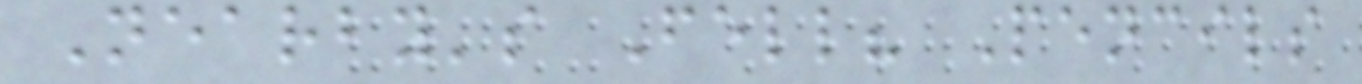Nearby's Fell? Pencils
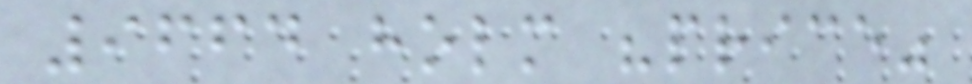9664 holm "price"
